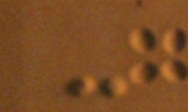-
